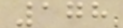178
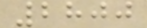2800
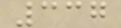337
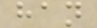han
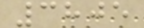3805
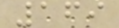169
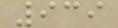939
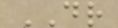DR
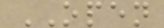OPEN
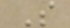S
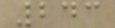243
